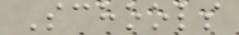Schools
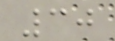30
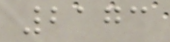2173
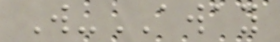W-AWAY
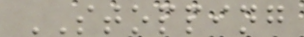STOPPING
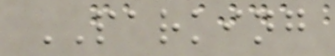PARKING
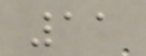11
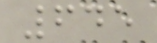645
